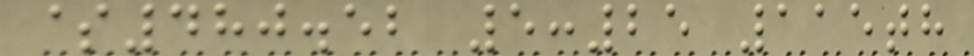$480.52 5:25 115th
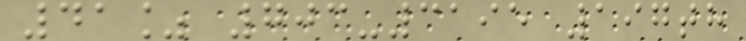41% 703-3195 197th
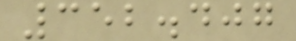352.407
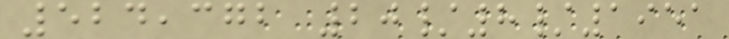524,372 20/8/1951
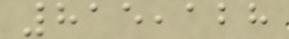815,128
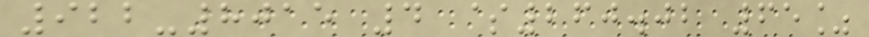922-8015 4 $260.02 65%
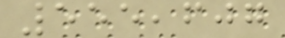555,607
